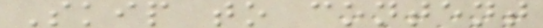Skip to content
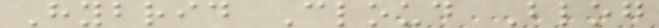Hybrid Cloud Blog
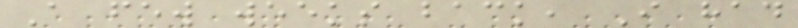A few weeks back, I had
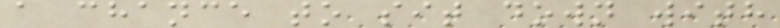a chance to sit down with
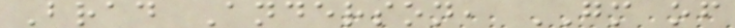Brad Anderson, GM of
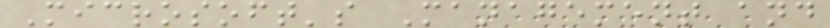Microsoft's Management and
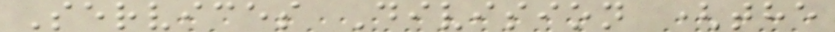Services Division (the
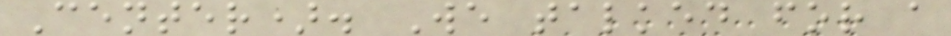Center). We talked for a
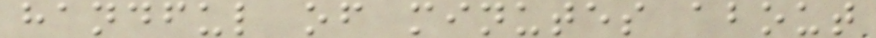handful of minutes about
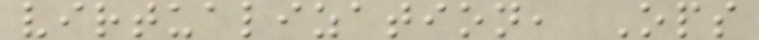virtualization, Ops
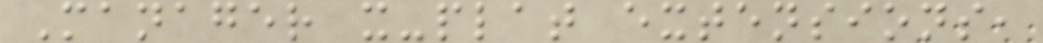Manager x-plat extensions,
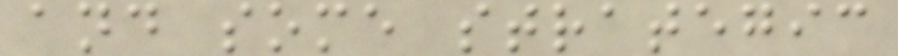and some strategic
